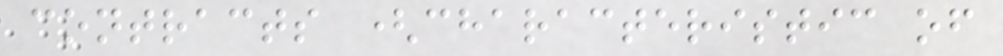contracts (characteristic of
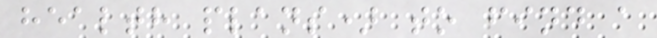health plans) to find a
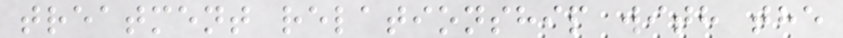treatment relationship with the
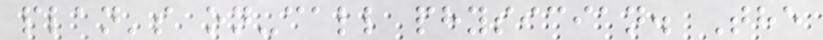plan's on-call physician. The
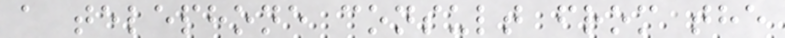a telephone consult from the
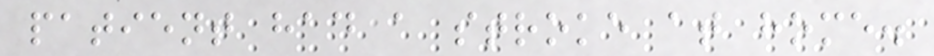patient had a stroke at home.
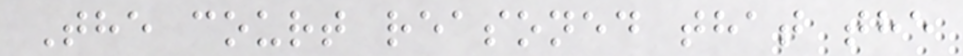The court reasoned that the
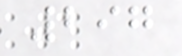297
